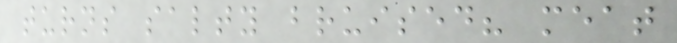turns salty bruised? meat
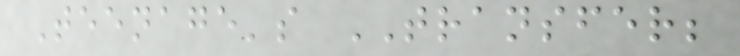Teenage's TRANSFER;
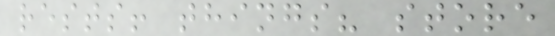rests! things? store
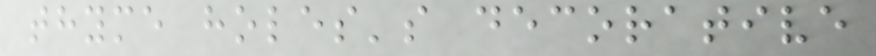thyme holes's decorative
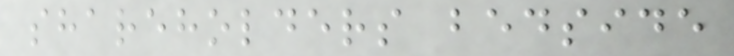shareholders bedside
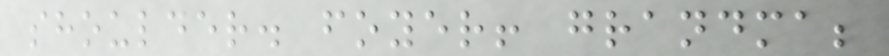shoulder. foyer! grandma;
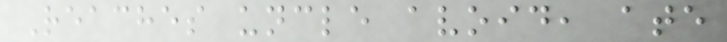Reaches uncle avoid, ate
